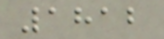1812
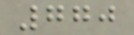770
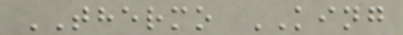THERMO KING
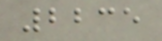2235
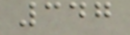347
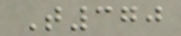T370
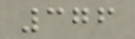376
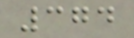374
